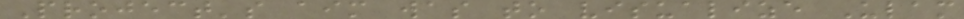Project's aim was to visualize Ulam
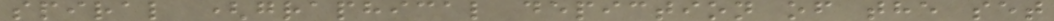spiral (graphical depiction of the set
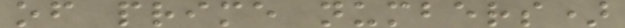of prime numbers)
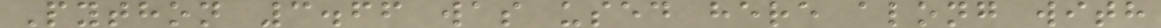Python 3.66 was used here along with
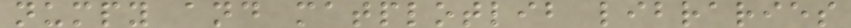numpy and matplotlib libraries
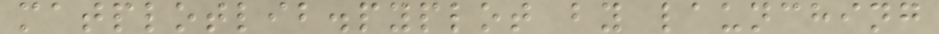matplotlib.pyplot by launching
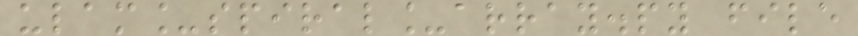ulam_spiral_array.py file
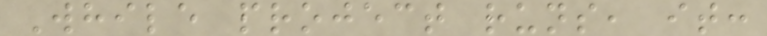While project runs, it:
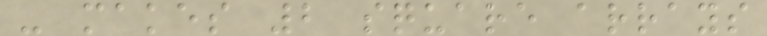- makes 2 square arrays
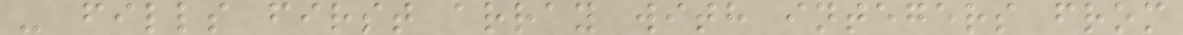- fills first array with integers from
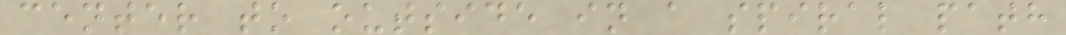center to outside in a spiral path
